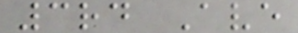3rd Ave
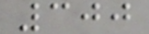300
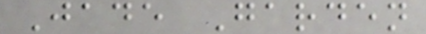Jade Garden
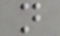n
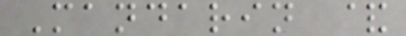Mandarin &
